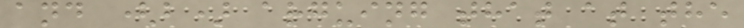and (b) arguing that at the
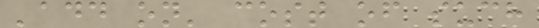'add on' cost of such
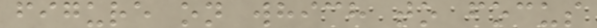figure on which to focus
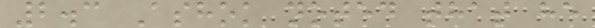2.3 Ashok noted that he
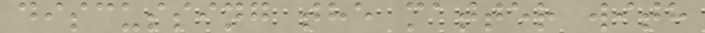discussing the matter with
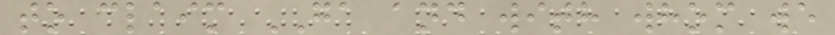to claim GA and with whom we
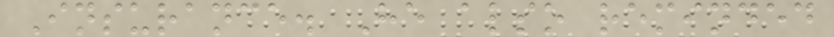Insurance. He also reminded
